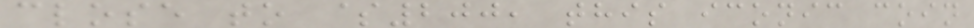close to $200, this iconic coin
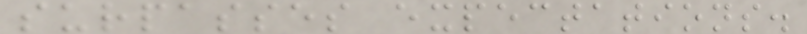surpasses expectations.
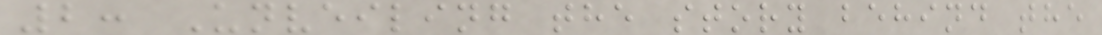2: Unveiling the story behind the
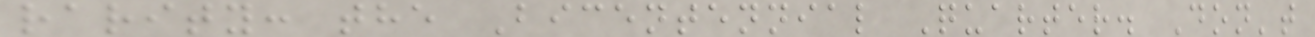rarity: the Bicentennial Quarter. Don't
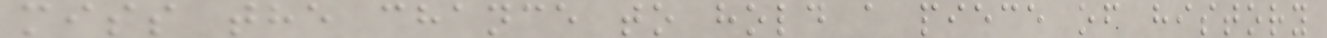miss the chance to hold a piece of history
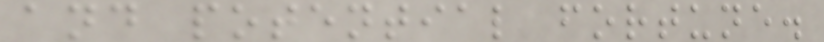and potential fortune.
